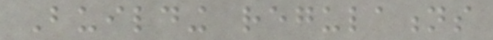Building regulations
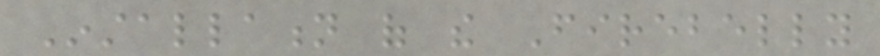Installation of the Firebelly
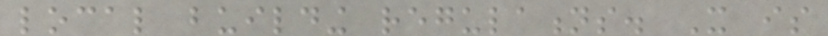local building regulations. It is
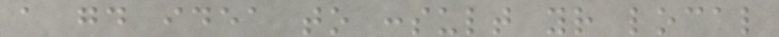a good idea to consult your local
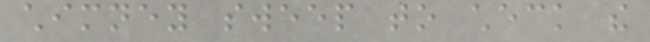chimney sweep to check the
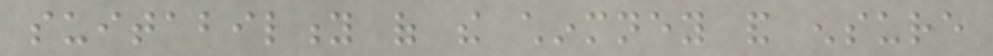suitability of the chinmney and ensure
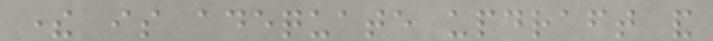there is adequate updraft and
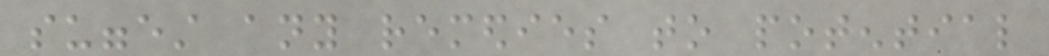suggest any remedies to potential
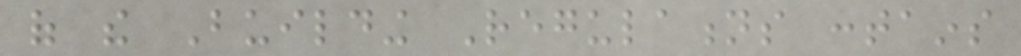of the Building Regulations contains
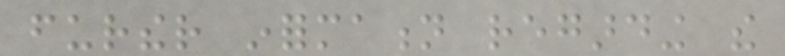further information regarding the
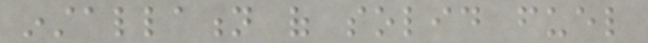installation of solid fuel
